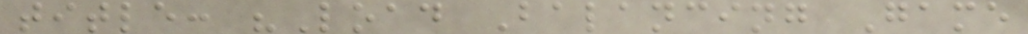title: "Load Balancing Game
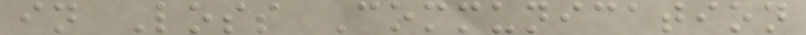in Loss Communication
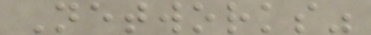Networks"
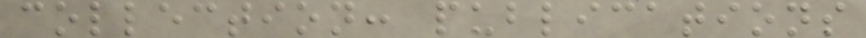collection: publications
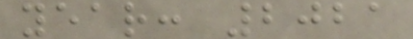year: 2021
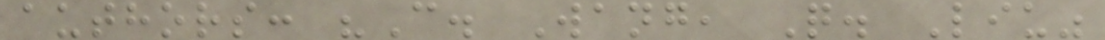authors: "C. Wang, Q. Liu"
